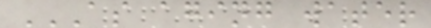AS AGING WATER
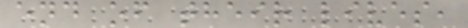end of their lives,
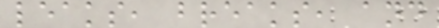leaks, breaks, and
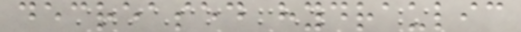decreased hydraulic
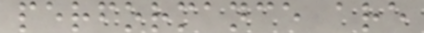performance are
